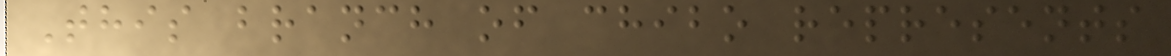This branch of chibo represents
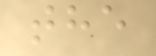the
